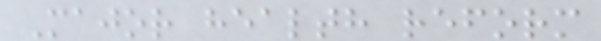Major health reform
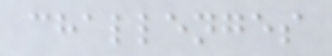challenges
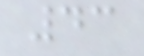43
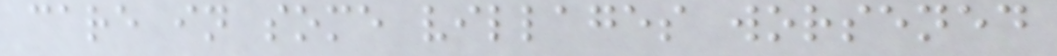care in some villages worsened
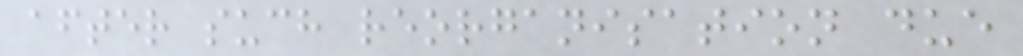after such reorganisation due
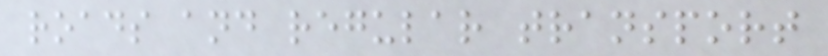roads and regular transport
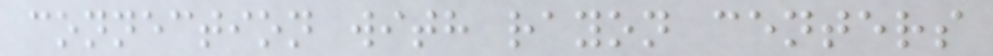connection with rayon centers
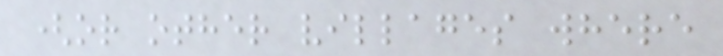(or other villages where
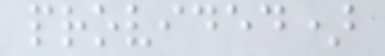provided)
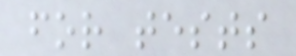for tests
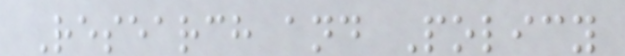Research and Policy
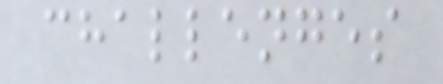challenges
